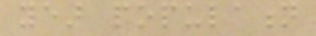year population
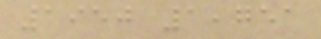1950 1,751
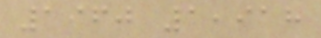1960 1,918
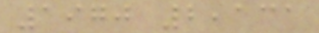1970 2,131
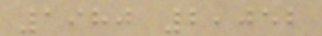1980 2,052
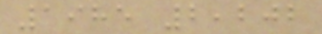1985 2,202
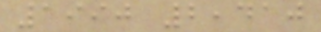1990 2,410
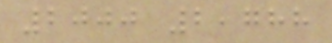2000 2,788
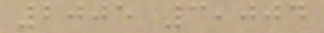2005 3,004
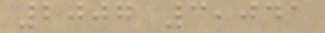2007 3,041
